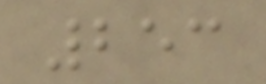253
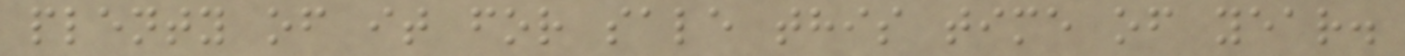plenty of it for sale this time of year.
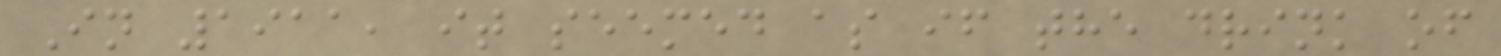In 1911, it seemed as if the drink of
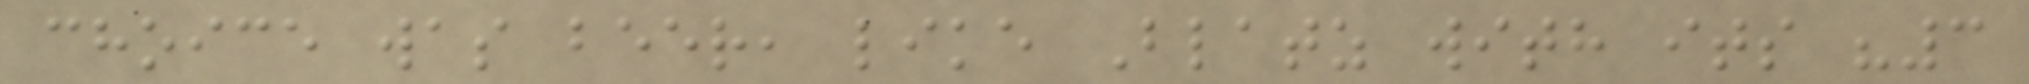choice was beer, like Blatz with its "3
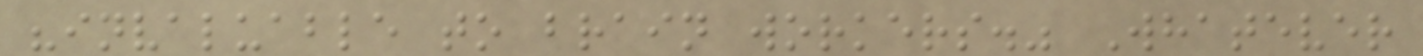"invaluable to brain workers." Whatever
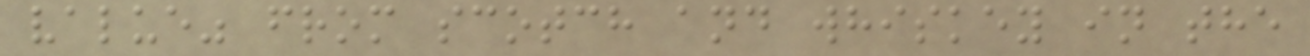value" from scotch and whiskey in the
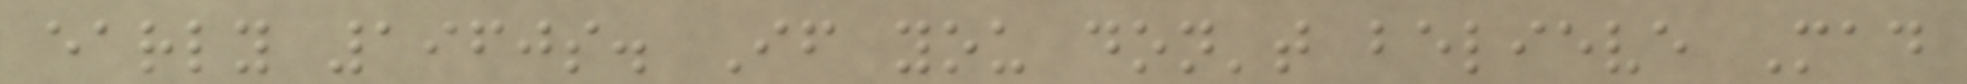early 1960s. If you don't believe Mad
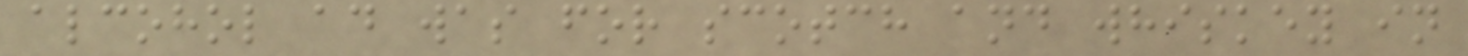alcohol ad was for scotch and whiskey in
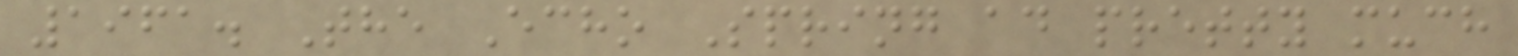1961. The Echo Spring ad pretty much
